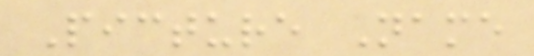Picture Name
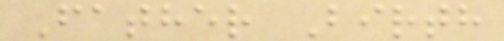Father Birth
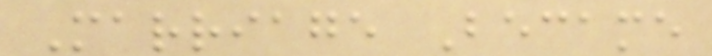Marriage Became
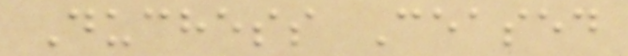Duchess Ceased
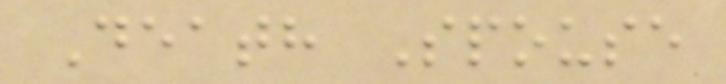Death Spouse
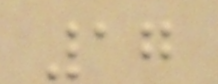17
